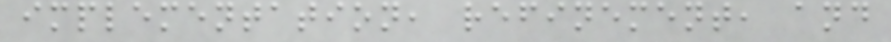implementation, refinement, and
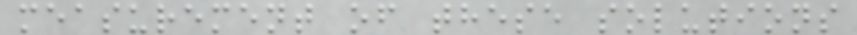measurement of these solutions
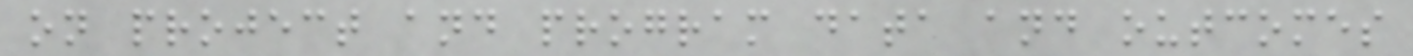on project and program data and outcomes
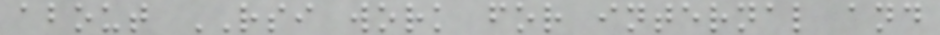about RSI work for internal and
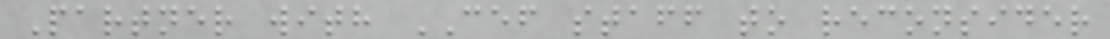Partner with CEF staff to reconsider
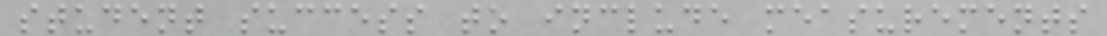student success to include measurements
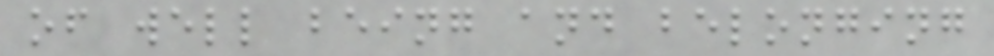of well being and belonging
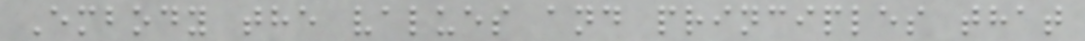Embody the values and principles that
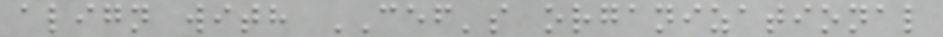align with CEF's organizational
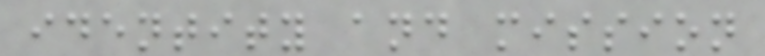identity and mission
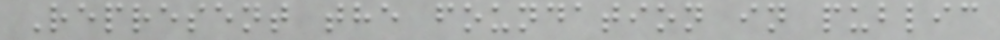Represent the foundation in public
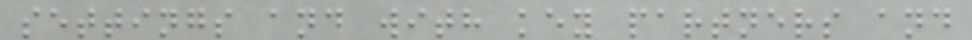settings and with key partners and
